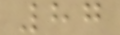87
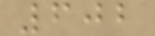602
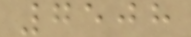7508
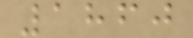1860
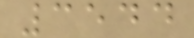3544
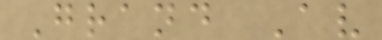Grand Av
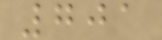701
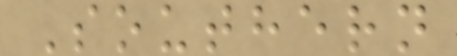Southern
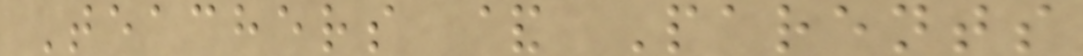Teachers & Parents
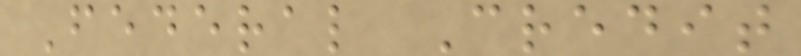Federal Credit
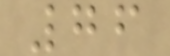76
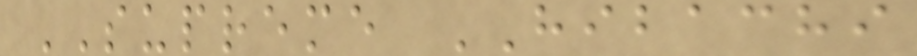SUPREME HIBACHI
